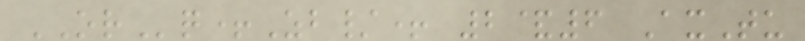ORq+Zb/+ 2&6 AxTu
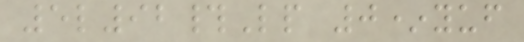5l92#Lp 0*yuf
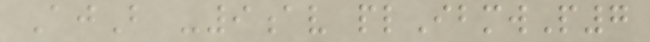AjB -9av plIbmwP7
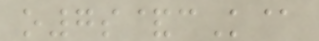o7s&cK@
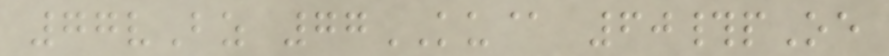77vBz 77KU@ 60#pOe
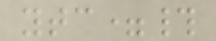ytc=#
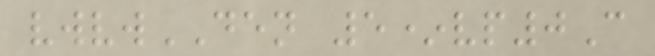vwvwDEN 5*vp0C
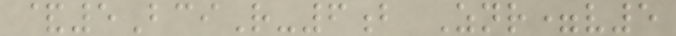&5BciR-6b Znr=v5
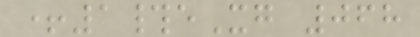+1#eXg 068
